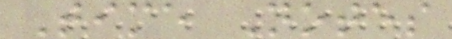Time Notes
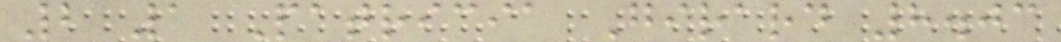2 1 Patricia Girard 8.03
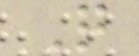Q
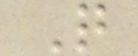Q
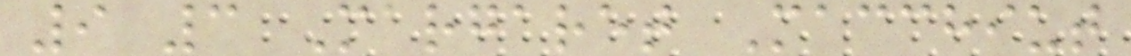9 3 Margaret Macchiut
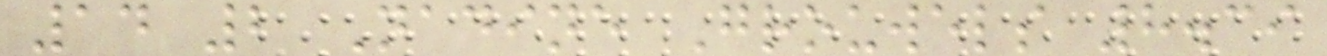14 2 Nadine Grouwels 8.39
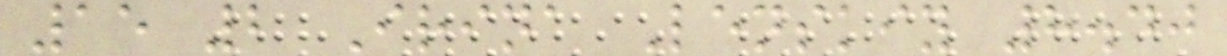15 2 Irina Lenskiy 8.40
